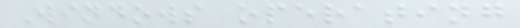Windows operating
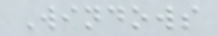Windows
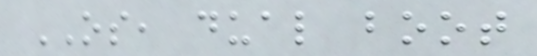OS, dual boot
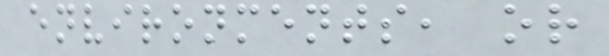environments, or
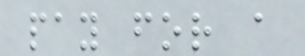pay for a
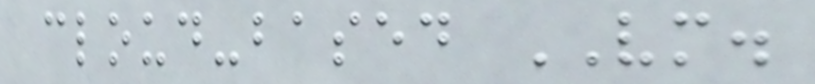cloud-based VM.
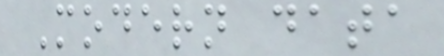Modern data
